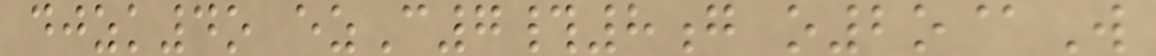djzk4o ezC7#8g o2o@W
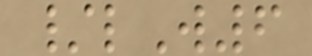/lW6
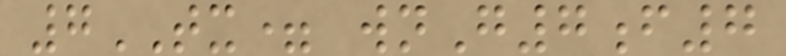7TX= wnG7f7
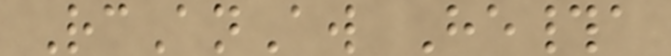RcAnAw He#a
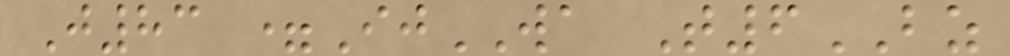J83 =IjWA T6BZ
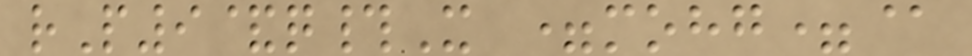rP9&q#X =mohg=@
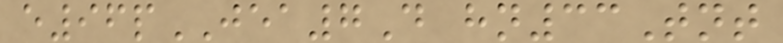e96pJEA7D hn33Tnt
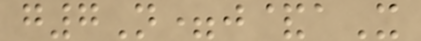g7N=j&aX
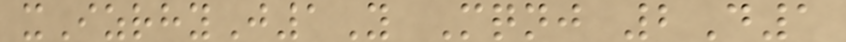xIzrhyJ1Y Mqnj 2D1
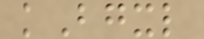kBgxl
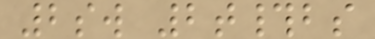2sw 2t#bs
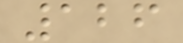126
